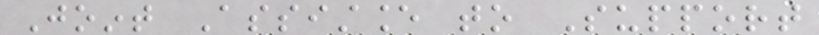Joint Assistance to Support
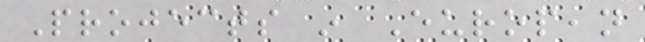Projects in European
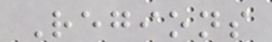Regions
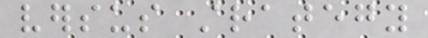versus strategy
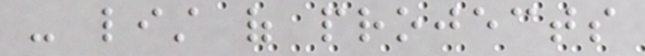- list of projects
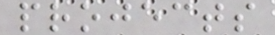projects
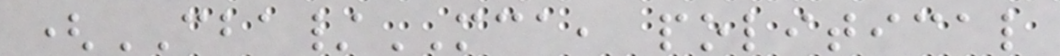(CBA/MCA, political
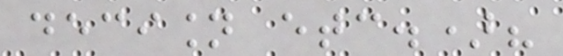decision etc.)?
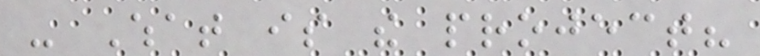- What is the project?
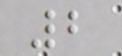2
